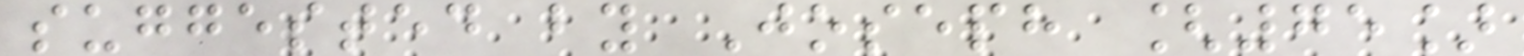suggested by Joseph [75]
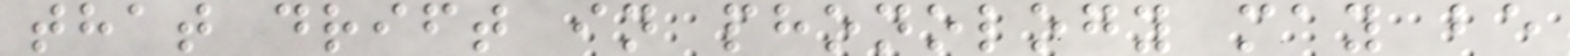that drift in phonology may be
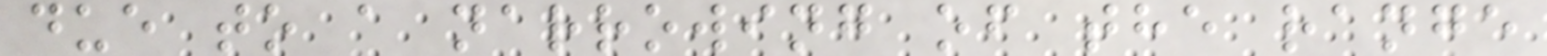due to a narrowing of the range
